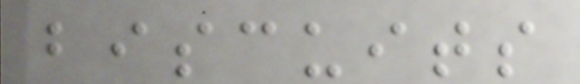biscuits
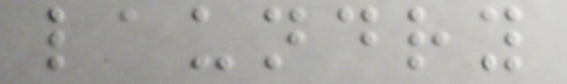laundry
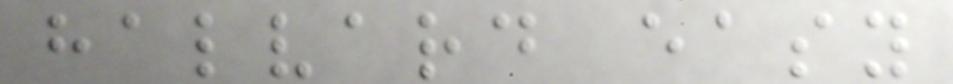halvard easy
